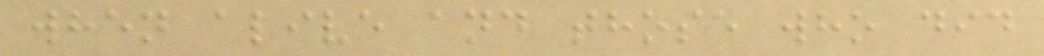when alive and those who did
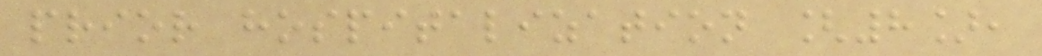prior hospitalization [8],
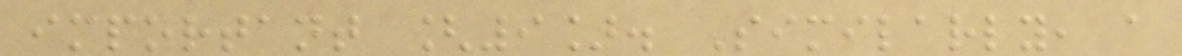important [9]. Similarly, a
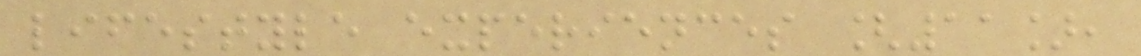lifestyle experiences [11],
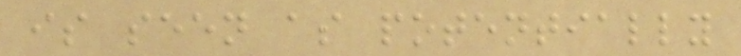is seen as potentially
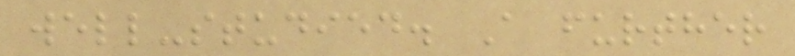well-studied. A further
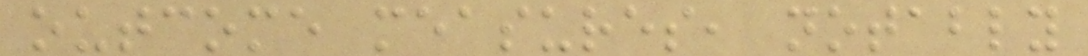outcome measures, notably
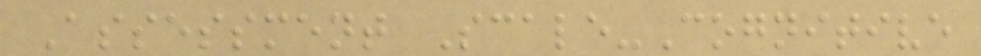Assessment Scale-Cognitive
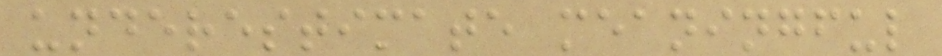underestimate meaningful
